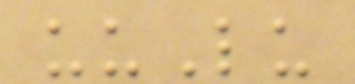uuLu
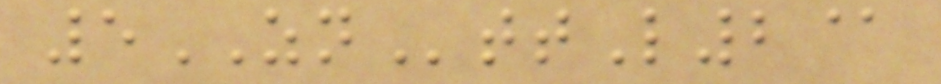5ZNttL2@
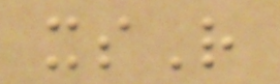xsR
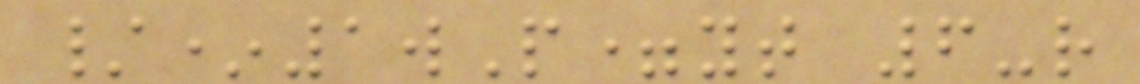/*1wP=yt 6-r
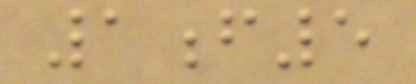1f5
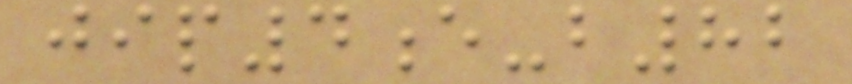jip4e-b82
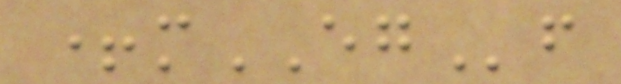+mEGf
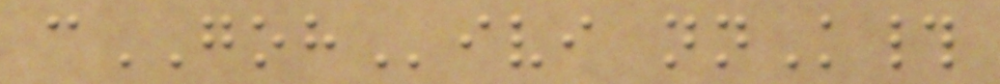cGOHivi nnK#
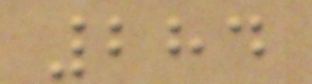284
